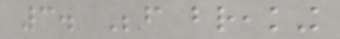3. Before breaking
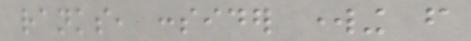ranks, consider working from
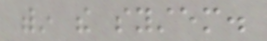within the system.
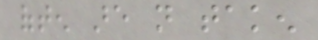often are not taken
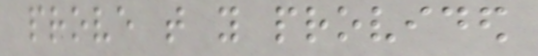prove that you provided
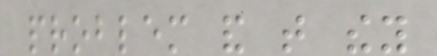problem and that they
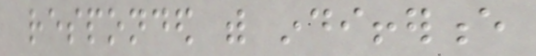responded with indifference
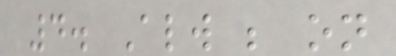4. Always be on
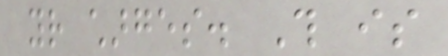your charges. This is
